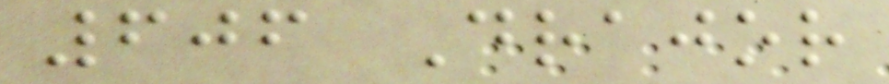606 Drajor
